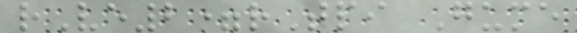rVe2=rTpi Gume
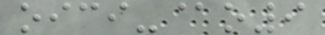oici-@o9
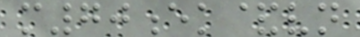m70ek&vn
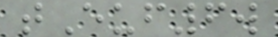tEuf6w
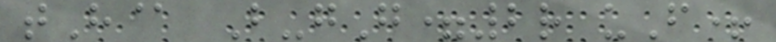tH@ B-gG=2r uF+
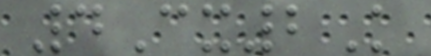4Cx2K
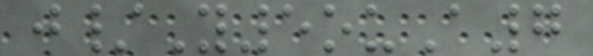j/Y5ouA7
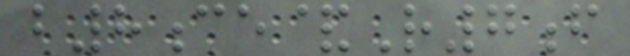b8ce&R7f
